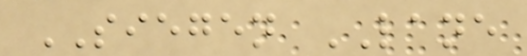SIEGEN LANE
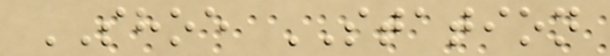SHOE STATION
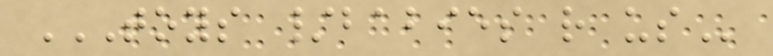TOYS /BABIES R US
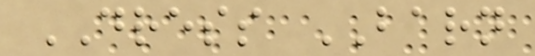DRESS BARN
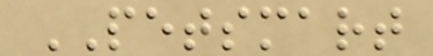PETSMART
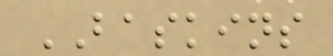BASKINS
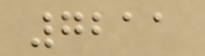7211
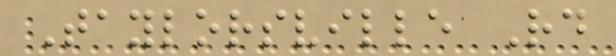Taylorsville Rd
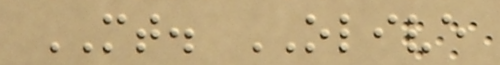MT. OLIVE
